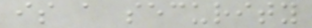is a security
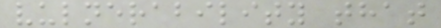vulnerability that
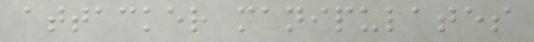attacker manipulates
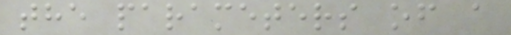the parameters of a
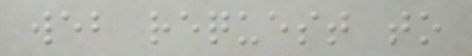web request to
